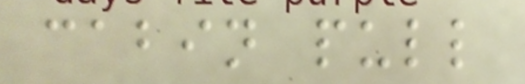cabin pull
